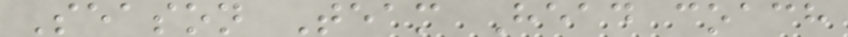Season Team Head coach
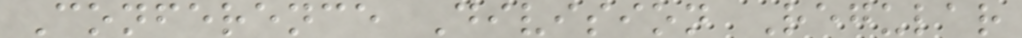Conference Division Regular
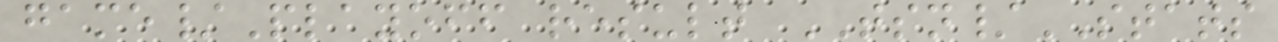game/Playoff result TSN/STATS
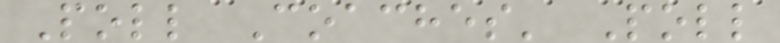Poll Coaches' Poll
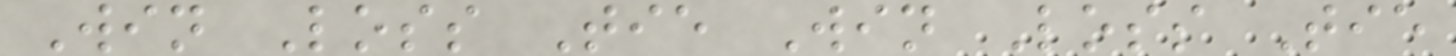Win Loss Tie Win Loss Tie
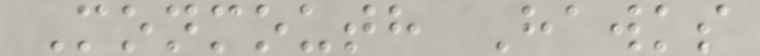Monmouth Hawks
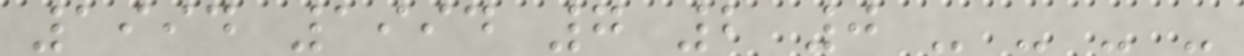1994 1994 7 2 0 - - - -
